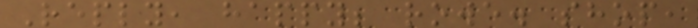Reply, happy; rowe. shop,
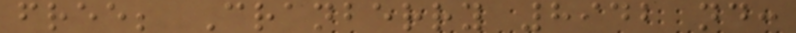free; Cranberry 8942 nd:
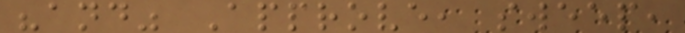"and" Approve, sweep,
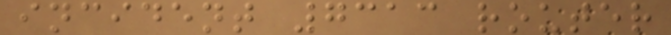incident 7313 router
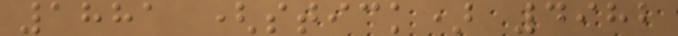1881 (stick) 4982
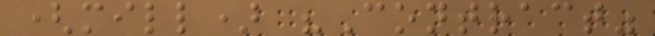(mill) "Contract"
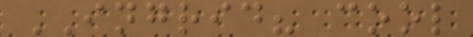INGRID? cool
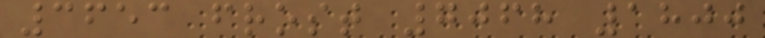3653 frost 7068 1800
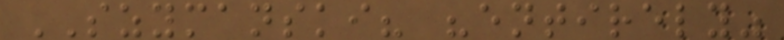SZYMANSKI? "entirely"
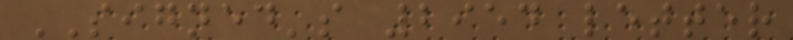SIGNED's 2954 letter
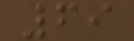69
